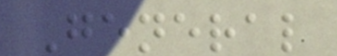General
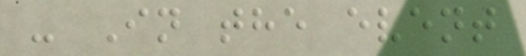- In the event
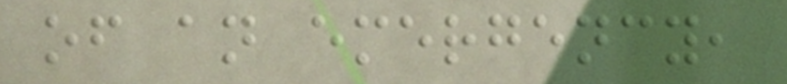of an emergency,
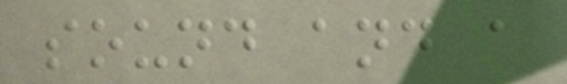sound and a
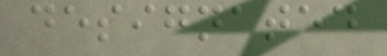designated
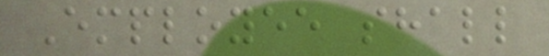Employee shall
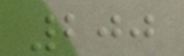200
